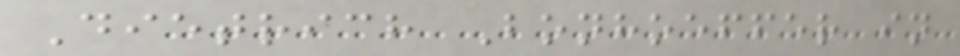Dietrich Bonhoeffer in
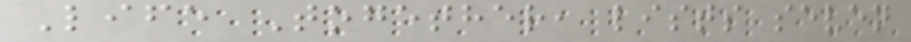Life Together, lists seven
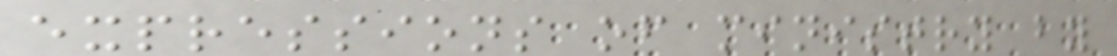expressions of ministry by
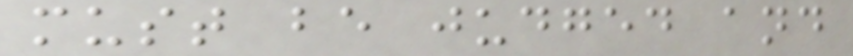must be judged and
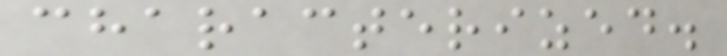characterized.
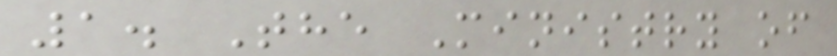1. The Ministry of
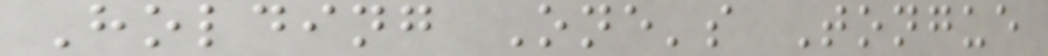Holding One's Tongue
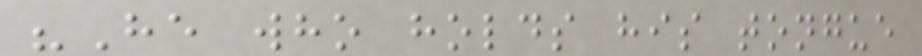"He who holds his tongue
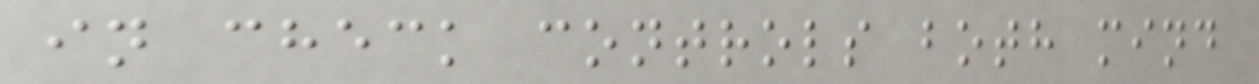in check controls both mind
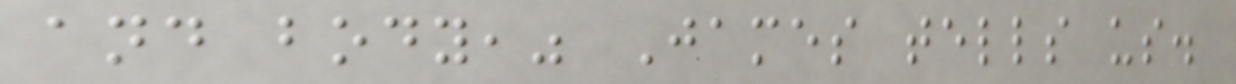and body," James tells us.
